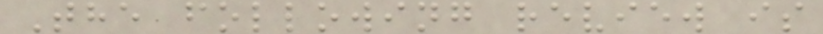The following review is
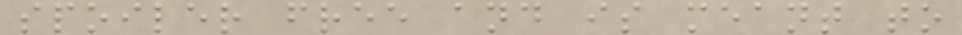spoiler free and is meant to
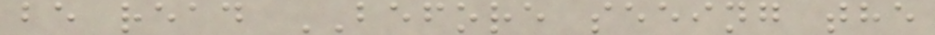be read BEFORE seeing the
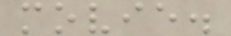movie.
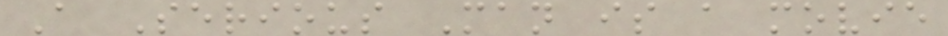A Serious Man is a movie
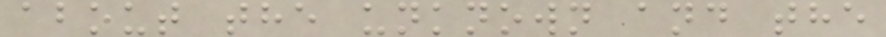about the unknown and the
